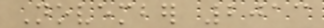November 2013
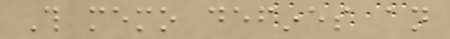This memo defines an
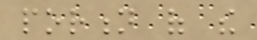portion of the
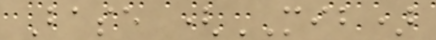Base (MIB)
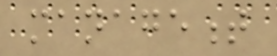management
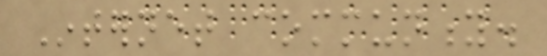Internet community.
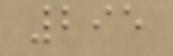295
